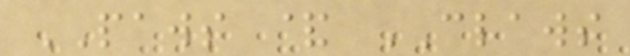PAWS & CLAWS
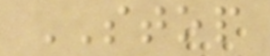STOP
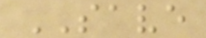SAVE
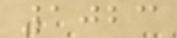1023
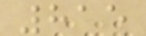815
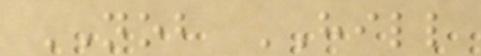NOB HILL
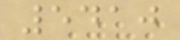5410
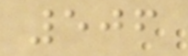506
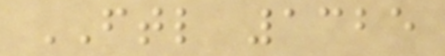FTL 1325
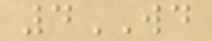4WD
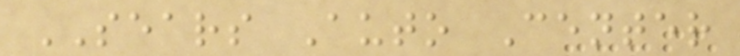SEARS Auto Center
